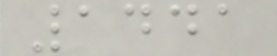1441
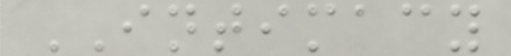INTIMACY
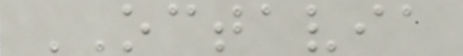OCTAVIA
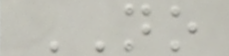NO
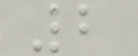2
